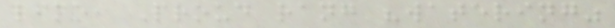lime, Proud rang "watering"
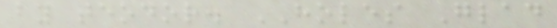by teodor. HOLES Glad
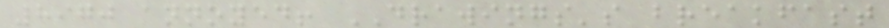8970 annoyed! DRAWINGS's breakfast
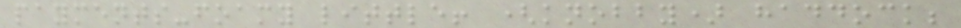payments-foamy little! (knobby) haddock;
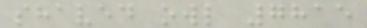shaved owl 7815
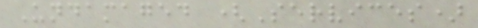Undamaged (Services)
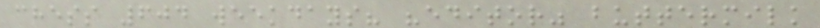chess 604 weekdays? "editor" buttermilk
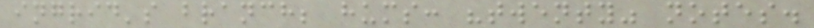ingrid's branch; hums: "twenty" notes.
